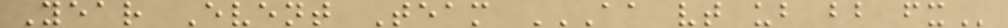Year Event Team AA VT UB BB FX
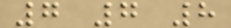7 7 8
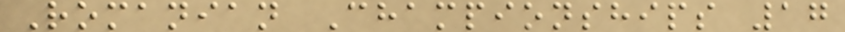Romanian Championships 17
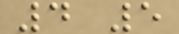4 5
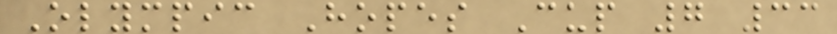Olympic Hopes Cup 7 33
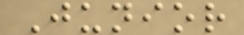Junior
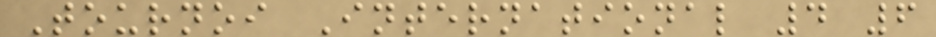Tournoi International 4 6
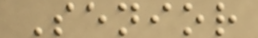Senior
